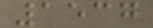1537
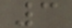3
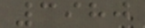3980
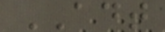ADT
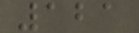121
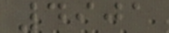4901
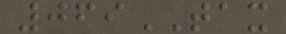069TAX
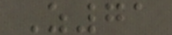Z71
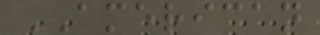AMERICAN
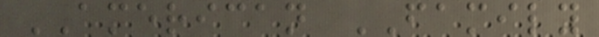AMERICAN FAMILY
